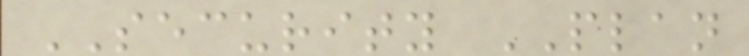SECURITY PLAN
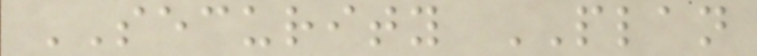SECURITY PLAN
